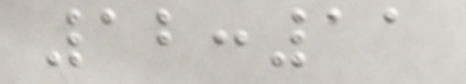12:11
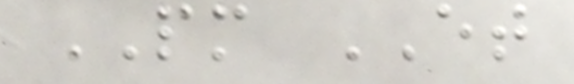PM ET
